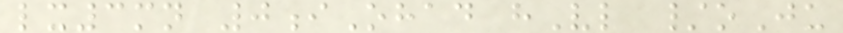lx3mn 0iOhad hVl /oJu
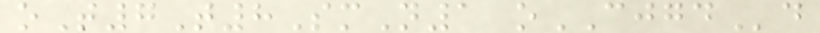oT7T8SmN1 oCJGDd
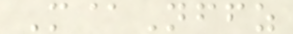M@Nffz
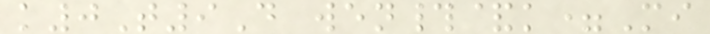k0T9D wen#&k=Mi
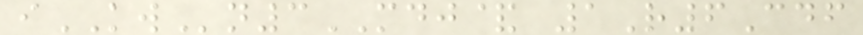iKWn3MDJ& 1R6Cdf
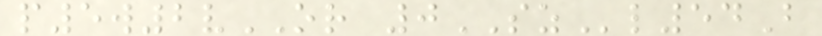p5w2vOR 0SZl54B
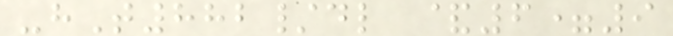-hT882/dl &6=9
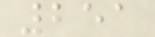251
